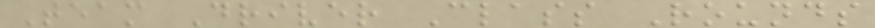Team Driver Class Rounds
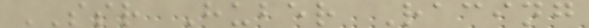SSR Huber Racing
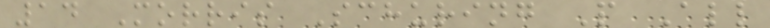14 Morris Schuring P All
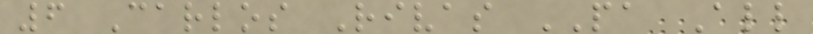6 Carlos Rivas PA All
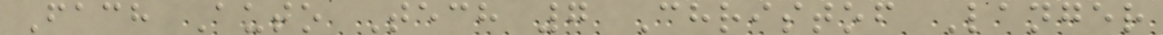Fach Auto Tech 7 Christof Langer
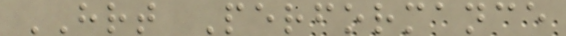HRT Performance
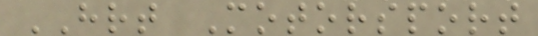HRT Motorsport
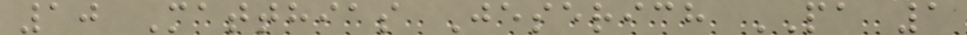10 Matthias Jeserich PA 1
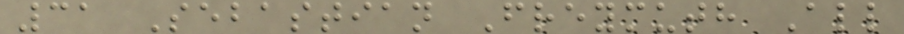31 Sebastian Freymuth All
